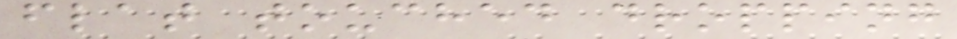flat touched dropping
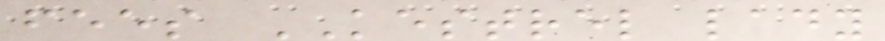fees KESTREL lady
